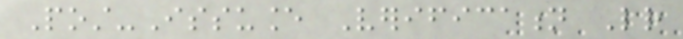Post-Issuance Verification Letter
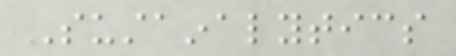Sustainalytics
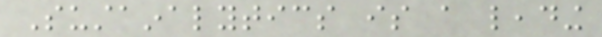Sustainalytics is a leading
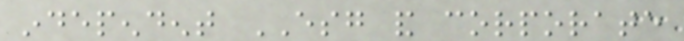independent ESG and corporate
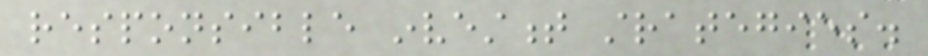responsible investment strategies.
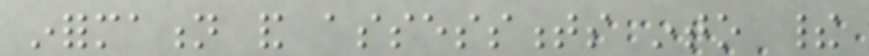information and assessments into their
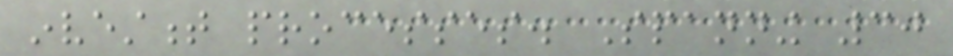investment processes. Spanning 30
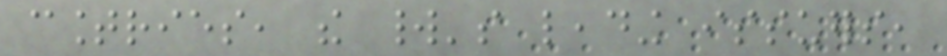countries, the world's leading issuers,
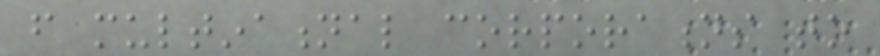from multinational corporations to
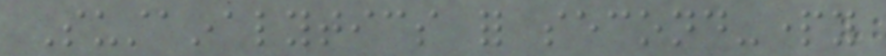Sustainalytics for second-party
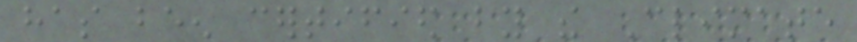has been certified by the Climate
